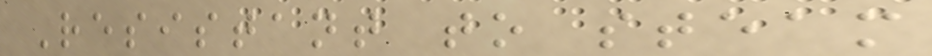Resistant to steam
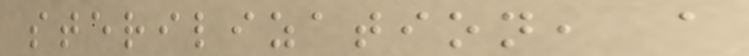sterilization, a
